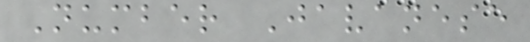Number Javanese
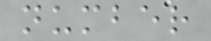number
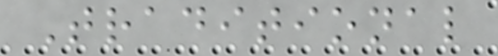Traditional
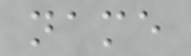name
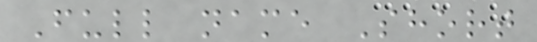Full name Short
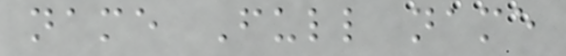name Full name
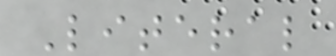Literal
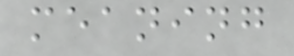meaning
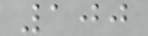100
